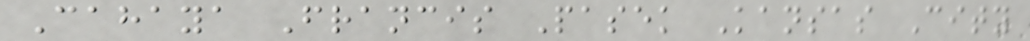Cahaya Francis Pasek Kansas City
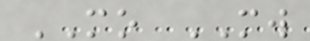MO MW
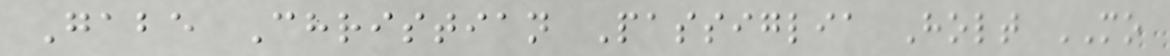Gabe Christian Passiglia Holt MO
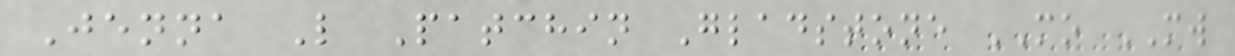Jenna L Patchin Gladstone MO MW
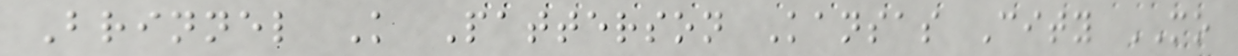Brinnel K Patterson Kansas City MO
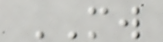MW
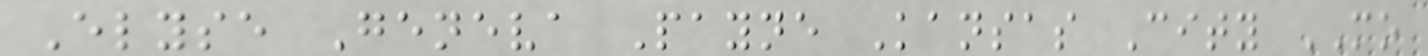Elyse Geneva Payne Kansas City MO
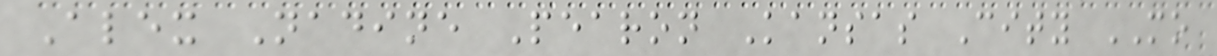Alex Nadine Pearon Kansas City MO
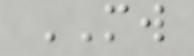MW
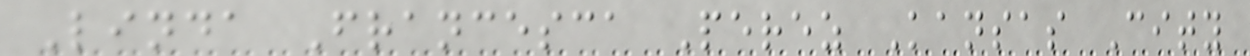Linda Francesca Perez Kansas City
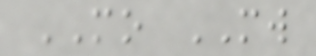MO MW
